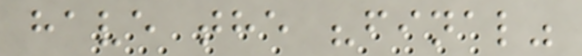have the "final"
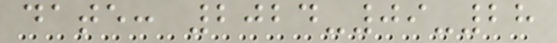date: 2024-09-28
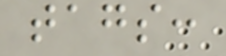tags:
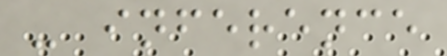- inference
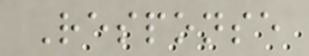Response
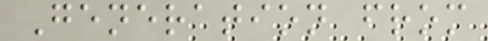Generation from
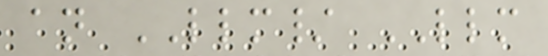an LLM/ LLM
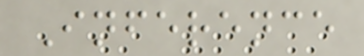Inference
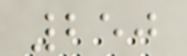250
